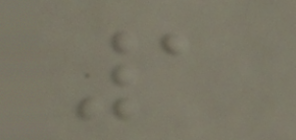1
